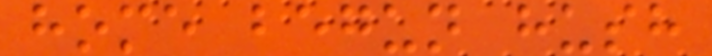home begun hush
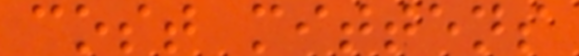cost mittens
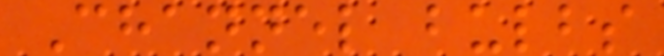Channel bulbs
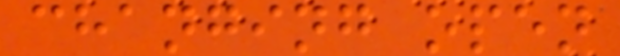changing open
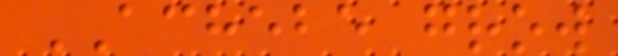ACHEBE grow
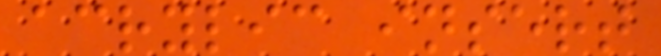acrylic insert
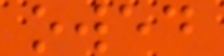owed
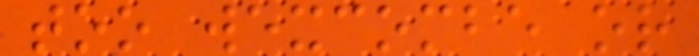too wexcombe or
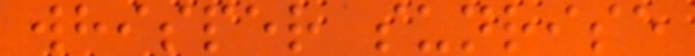whisper sunrise
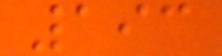193
